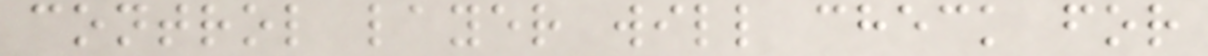control layer will check for
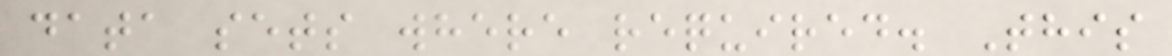data sets where required. This
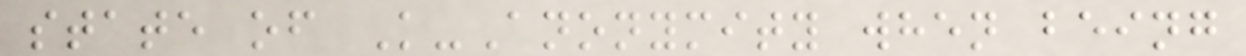state of K-Anonymity when being
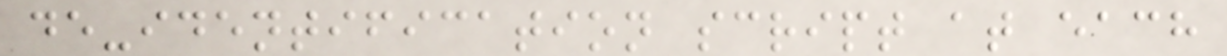de-identification script at each
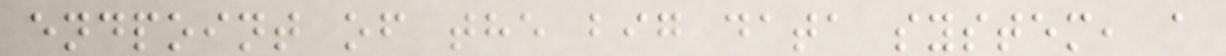endpoint of the big data system, a
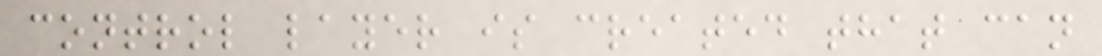control layer is created that can
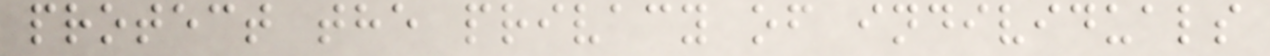protect the privacy of individuals
